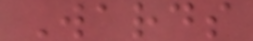Wards
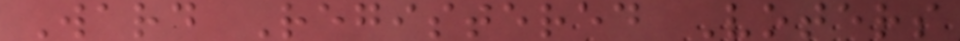Ward Registered Voters
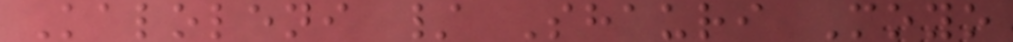Kaloleni / Shauri Moyo
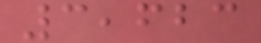3,623
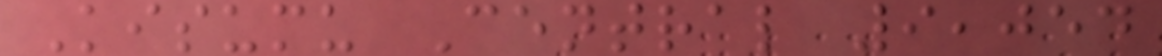Kisumu Central 9,054
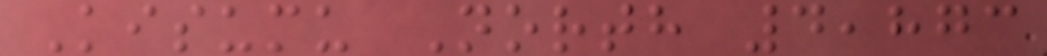Kisumu North 4,873
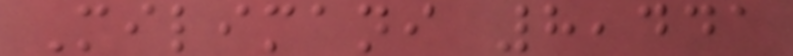Milimani 8,441
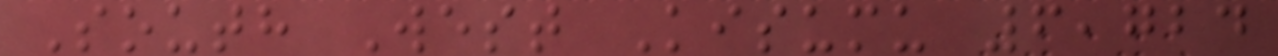South West Kisumu 6,724
